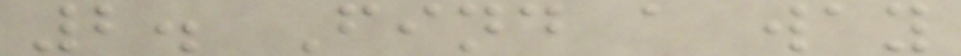2. Find a way
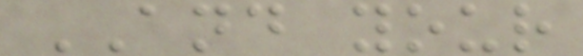AND your
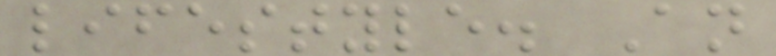lifestyle. An
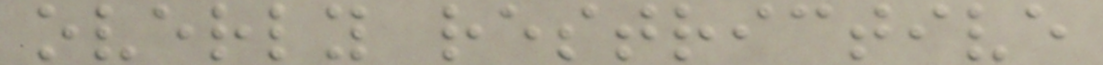overly restrictive
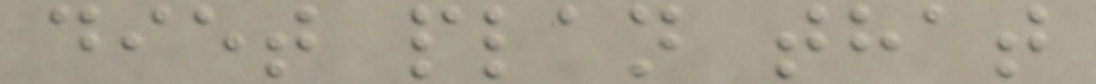diet plan that
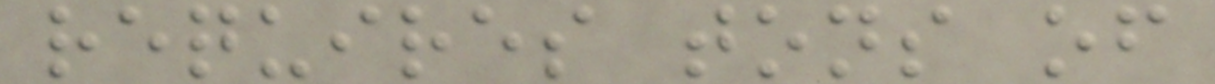requires tons of
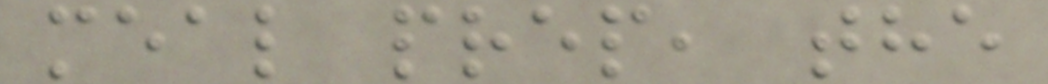meal prep, the
